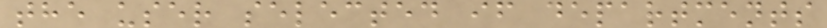the user selected if departments
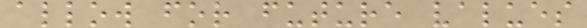allow for future values
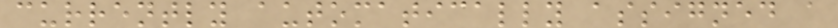currently automatically assigned a
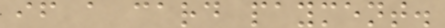if a card payment.
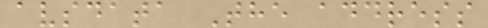avsdata The address
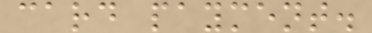card payment.
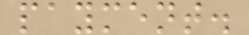payment.
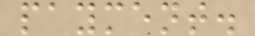payment.
